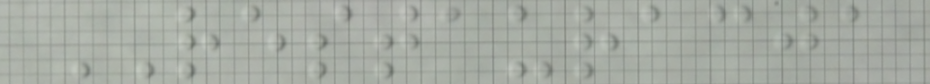RESTAURACJA
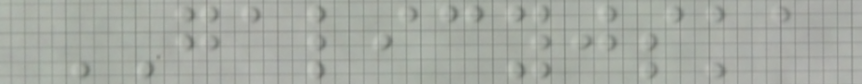GALICYJSKA
